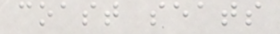coast seats
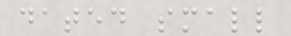dated small
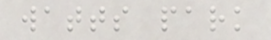watts park
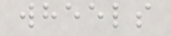wheels
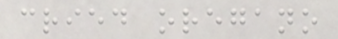cried oregano
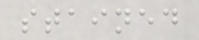stained
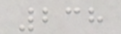238
